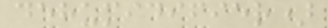dehumidifier)
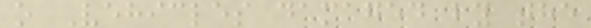o Vehicles damaged by the
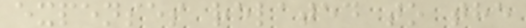expenses related to the
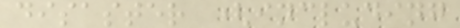disaster (including
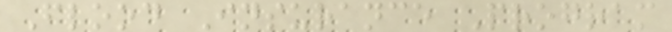Flood Insurance Program
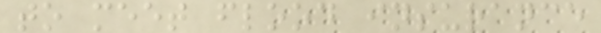to meet flood insurance
